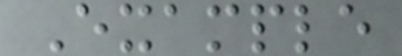Example
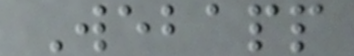Webapp
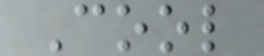Cool
